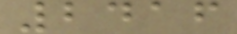2416
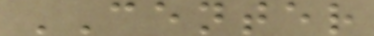CENTER
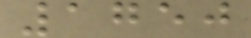1750
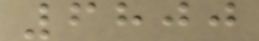6800
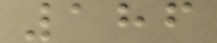186
